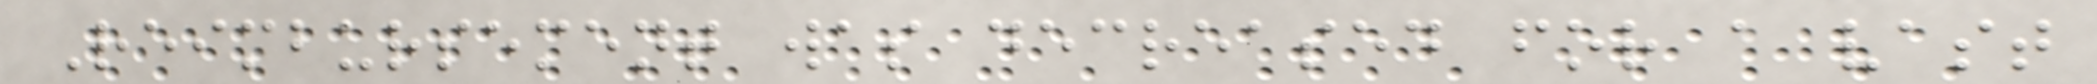Reimbursement was decreased for a vast
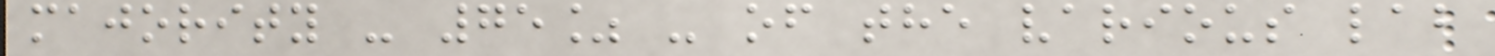majority - 75% - of the various lab
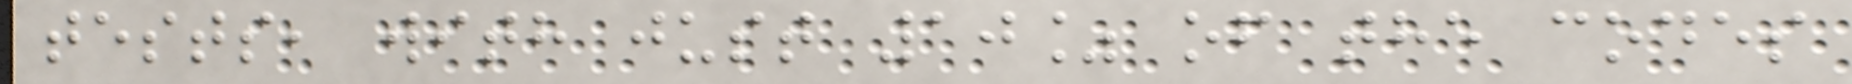tests, with just 10% of the codes
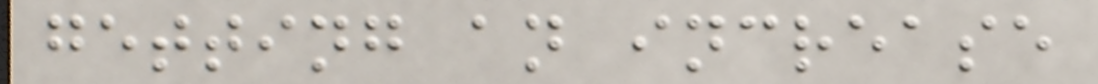getting an increase
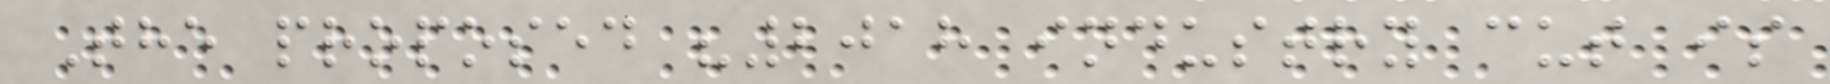The proposed "2018 industry cut is
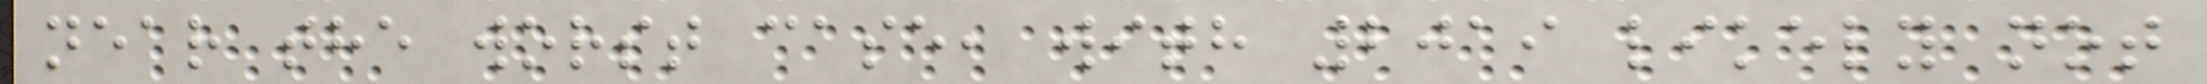near the worst case, with 2019 likely not
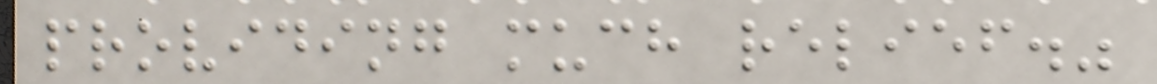providing much relief."
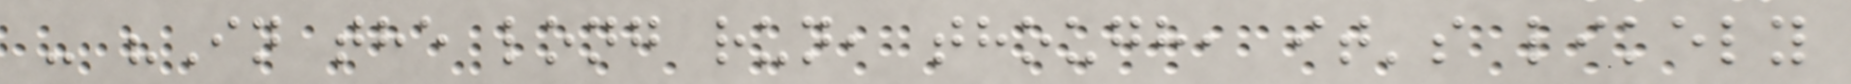- "In the long run, though, it's likely
